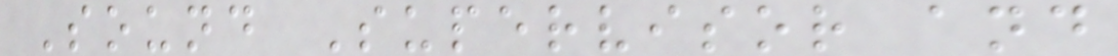Sound Supervisor and
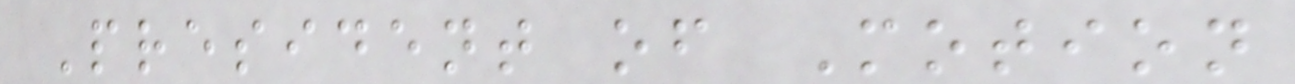President of Motion
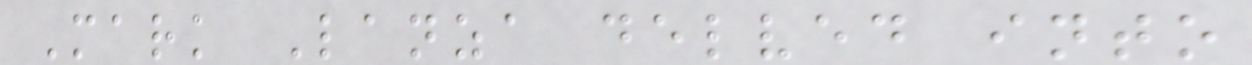Mark Lanza delved into
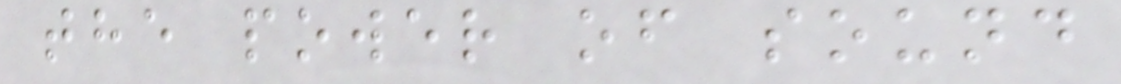the power of sound
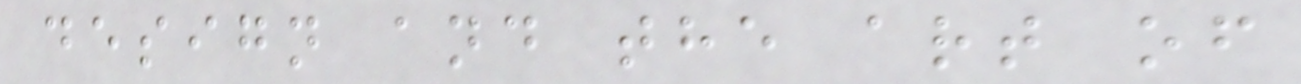design and the art of
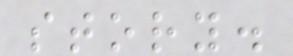story.
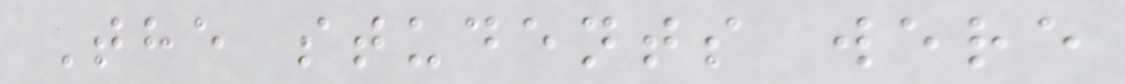The students were
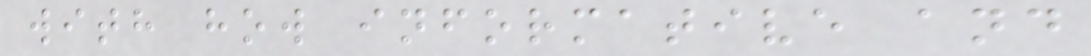with how informative and
